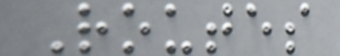Routes
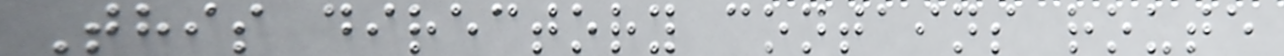This directory contains route
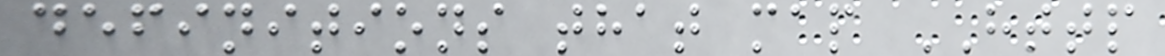definitions that map HTTP
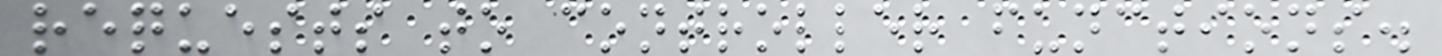requests to controller functions.
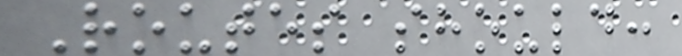Routes should:
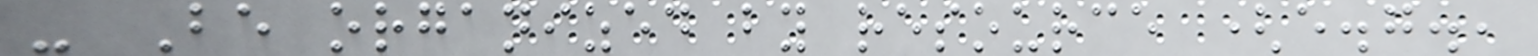- Be organized by resource (e.g.,
